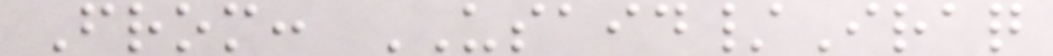From: USAID/Iraq
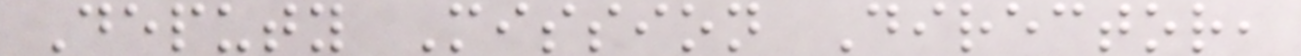Deputy Mission Director,
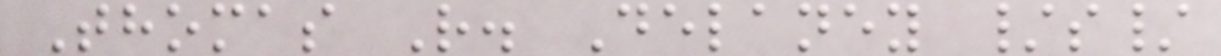Thomas R. Delaney /s/
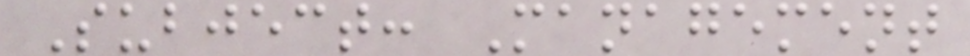Subject: Management
